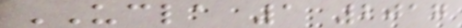UCLA 1 2017
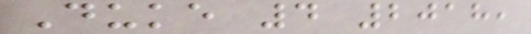Duke 4 2018,
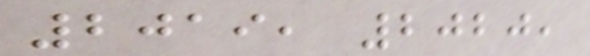2019, 2020,
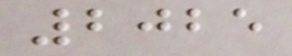2025
